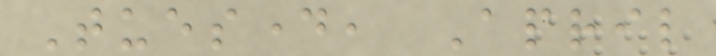Tuesday, April
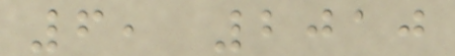6, 2010
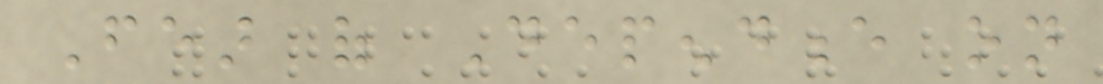Fear of Dependence on
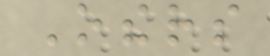Others
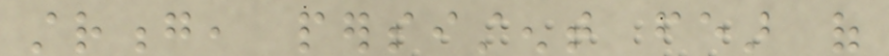strong, persistent fear of
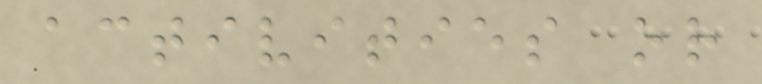activities or
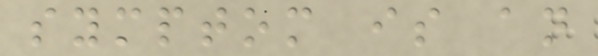symptom is an
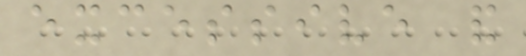excessive and
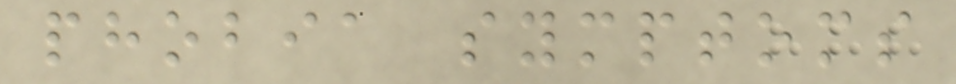phobia symptoms
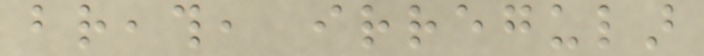breath, irregular
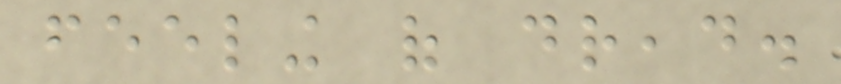feeling of dread.
